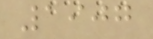1907
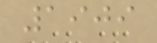1909
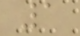1
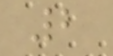2
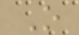O
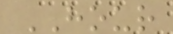HOUR
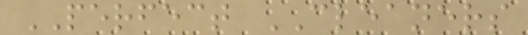PERFECT CLEANERS
